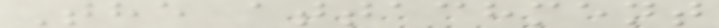The attachment
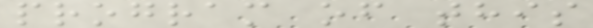program of this
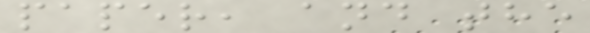paper, and the
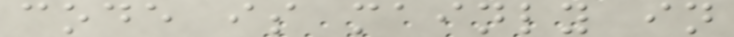code is mainly in
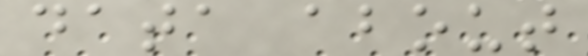data about
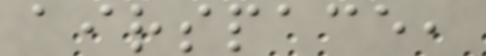airspace,
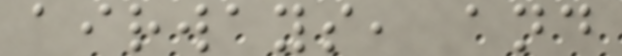airways, and
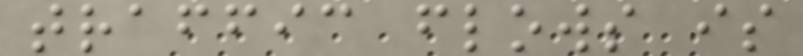traffic flows is
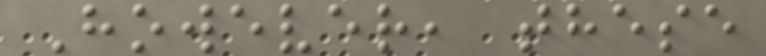However, these
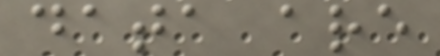data are
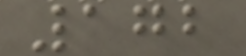172
